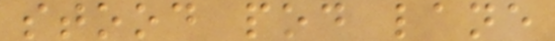stood pod lane
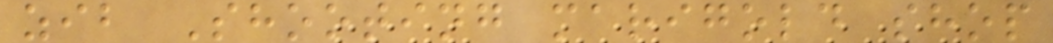zib Shooting marigold shop
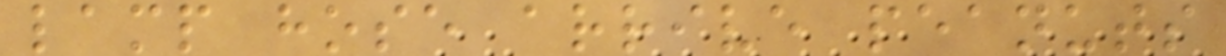lamp hose arrive peanuts
